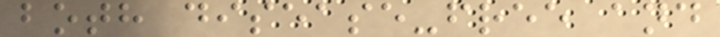both disease-free and
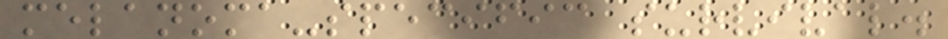melanoma-specific survival.
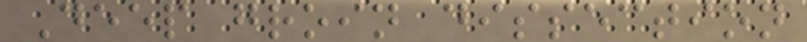Deep groin dissection
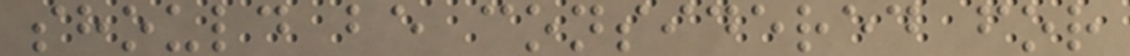should be considered for
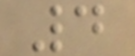4
